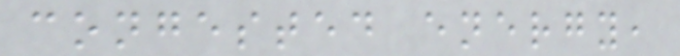congested energy,
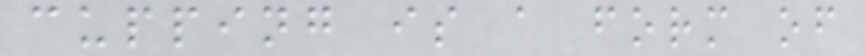cupping is a form of
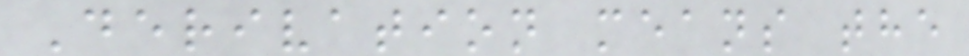Derivation means the
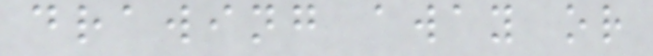drawing away or
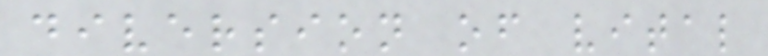diversion of vital
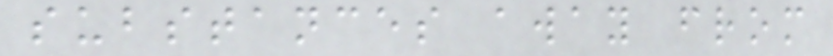substances away from
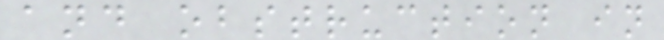and obstruction in
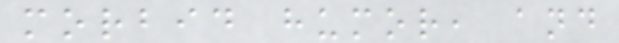morbid humor, and
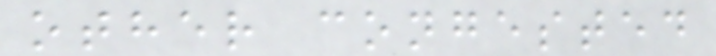other congested
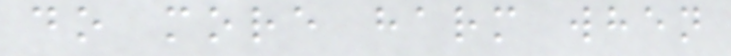do more harm when
